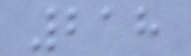218
